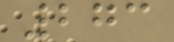273
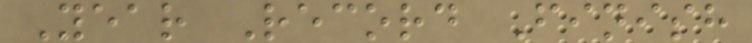Year Record Finish
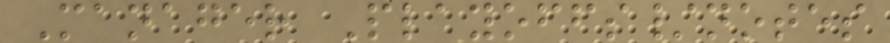Manager Playoffs/notes
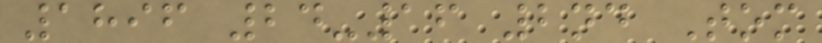1896 24-16 2nd Tom
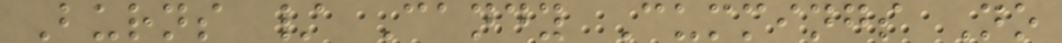Burns / Candy Cummings No
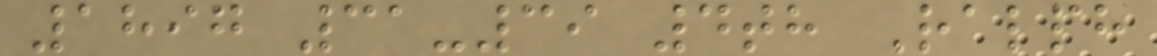1897 31-39 4th Ralph
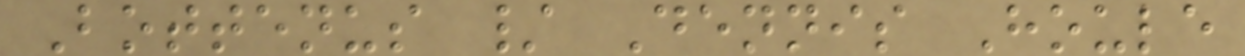Bottenus / Dennis Houle
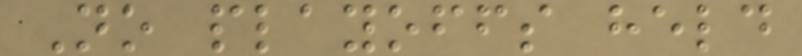No playoffs held
